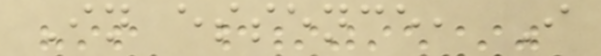In essence, I
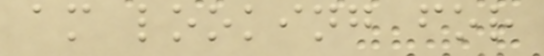am looking for
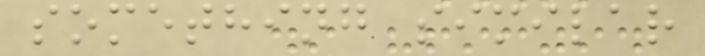something similar
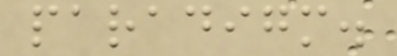paradigm.
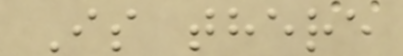Is there
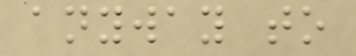anyway to
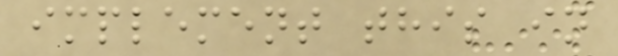implement this in
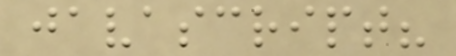javascript?
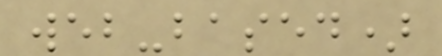web-based)
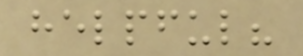helpful?
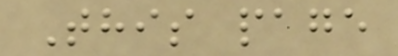This page
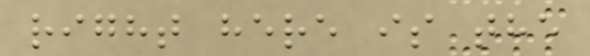right here is the
